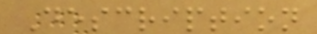Description
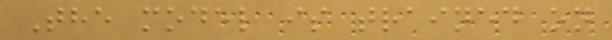The model is trained on
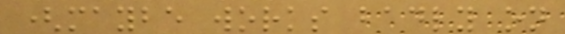(maybe works badly on
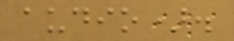audio).
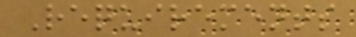Requirements
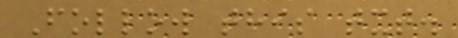Follow this txt.
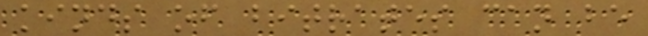kinds of bitrates can be
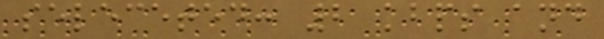seleceted: 2 kbps and
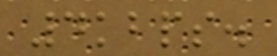4kbps.
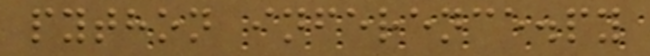python inference.py
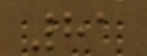81
